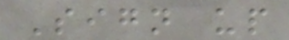Sign up
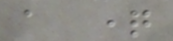a question
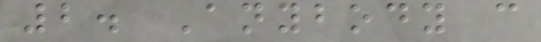2. Anybody can
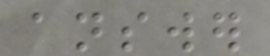answer
